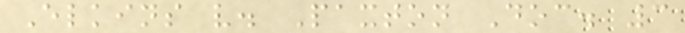Elkins v. Paxton Doc. 3
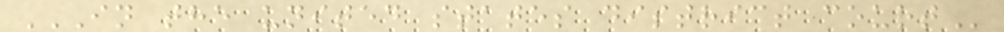IN THE UNITED STATES DISTRICT COURT
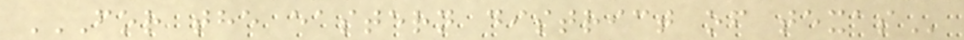FOR THE EASTERN DISTRICT OF TEXAS
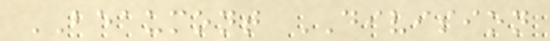BEAUMONT DIVISION
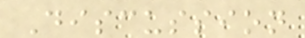Discussion
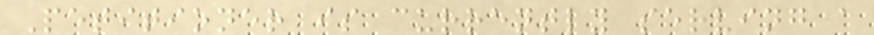Petitioner is currently serving a
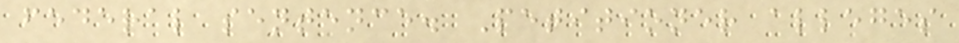federal sentence. Petitioner alleges
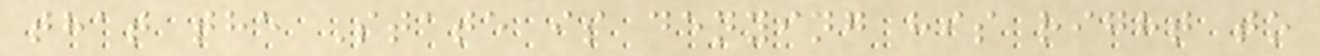that the State is denying his right to
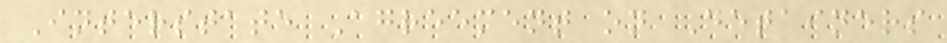Interstate Agreement on Detainers
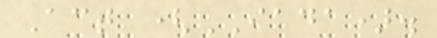Act (IADA).
